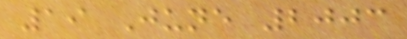19 June 2003
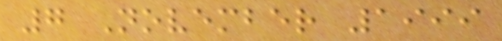7 November 1999
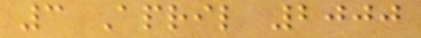3 April 2000
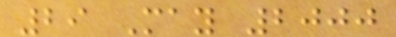29 May 2000
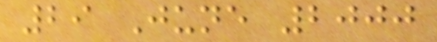29 June 2000
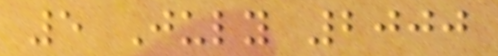5 July 2000
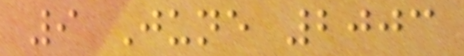9 June 2003
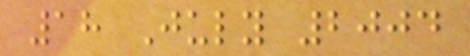18 July 2004
